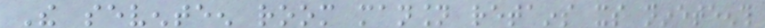The seventeen room mansion retains its nineteenth
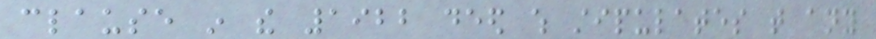clause in the 1922 deed which stipulates that any
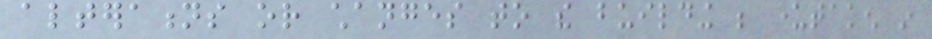alterations or changes to the building be undertaken in
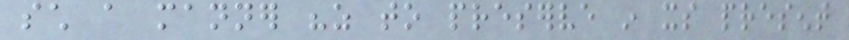such a manner "as to preserve in its present
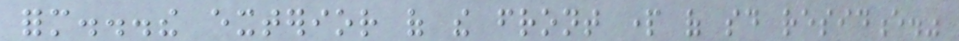form...the exterior of the front part of said residence."
